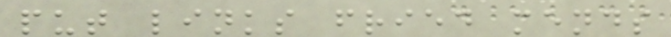put links fried mends
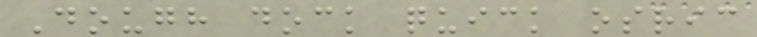Dough dock quick osric
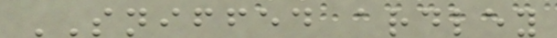SNIFFED ardley
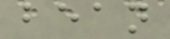bean
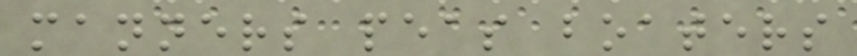manners peas boaters
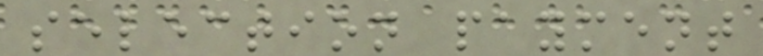selection payment
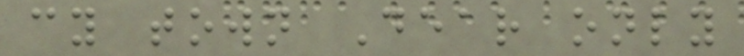cy town Dear only
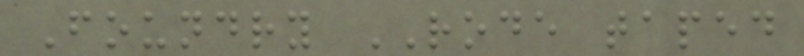Foundry RODE taped
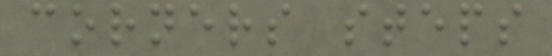corners steps
